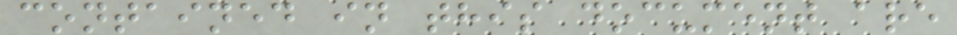contained in this document are
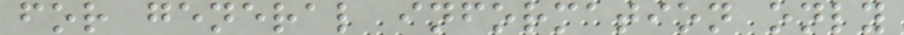for general information only
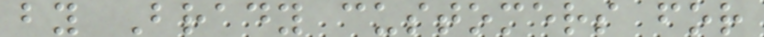by Brady customers for
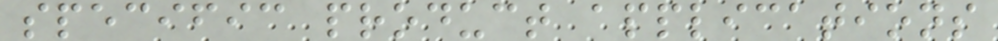specific product applications
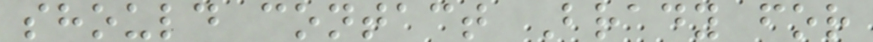should contact Brady for
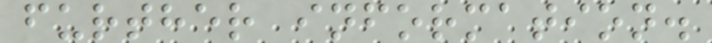further information.
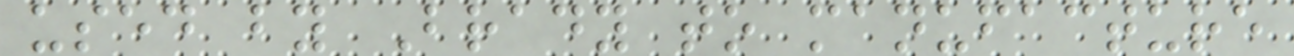used by Brady to manufacture
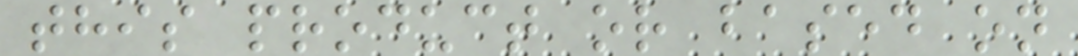this product or based on
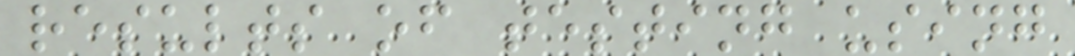results of testing using
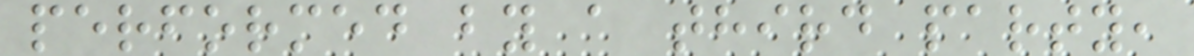performed by a third party,
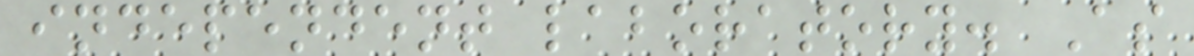independent laboratory. As
